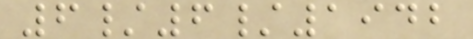6/6/1942
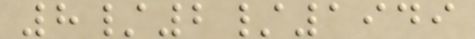8/2/1949
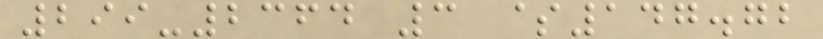299-2364 3 $147.72
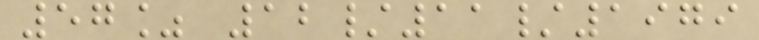57% 12/11/1979
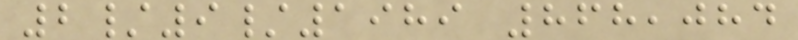2/9/1989 868,084
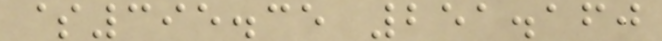$395.35 251.160
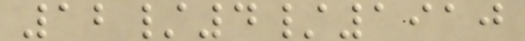12/4/1910
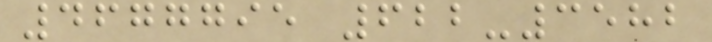4677795 622-3582
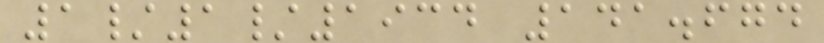1/1/1934 141.674
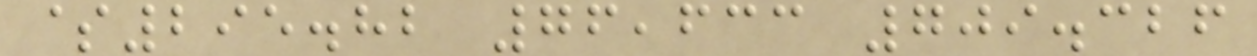$295.82 76,633 709.326
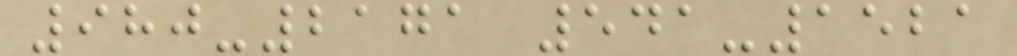980-2171 541-1521
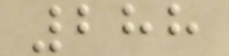288
